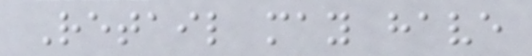Retail may have
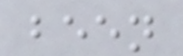been
